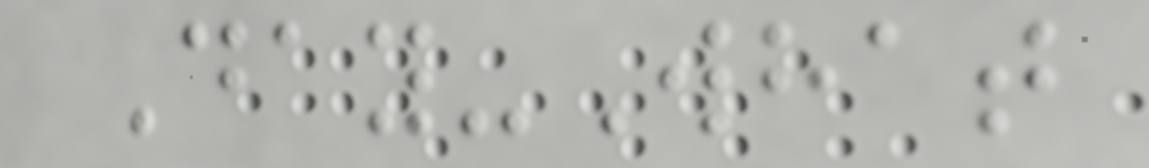Day-What
